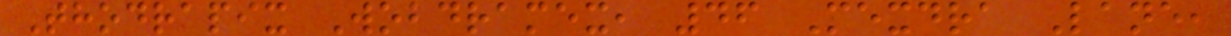Thodrapix Wobdramex, 46 Mexdra Lane,
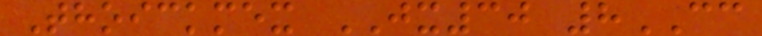Thoickmex JX30 8CC
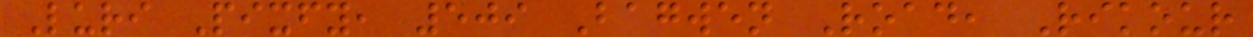Luri Pixfy, 509 Bagwen Road, Rikour
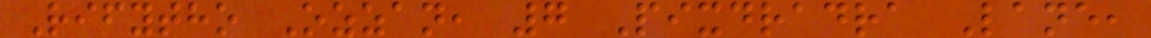Rifytho Ozzan, 7 Pixdradra Lane,
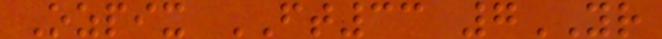Ozpix FT33 7YR
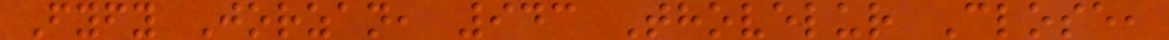Fyfy Jorzan, 943 Thovelur Close,
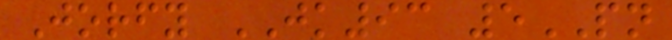Jorfy JK93 5PN
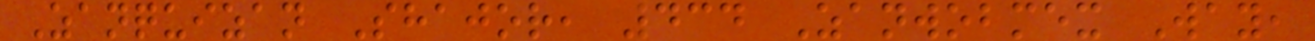Zanquizan Shajor, 434 Zanwobmex Way,
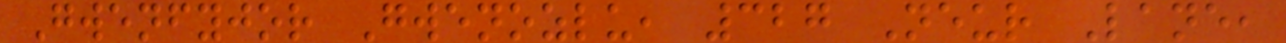Gwenfyjor Gwenozlu, 327 Neur Lane,
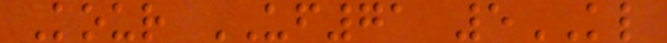Kour UF71 5KL
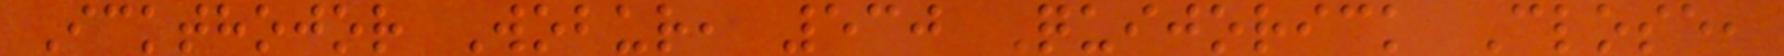Ickthojor Wobur, 530 Quijorick Close,
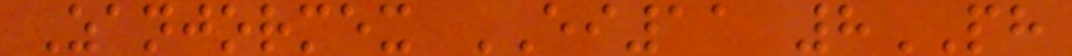Zanjormex EI11 8PH
